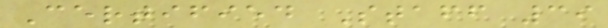Certified Staff 39
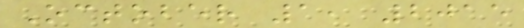October 1, 2015
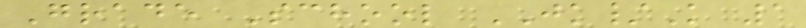Grade School JK/K 1
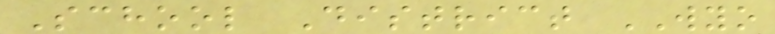School District WYO
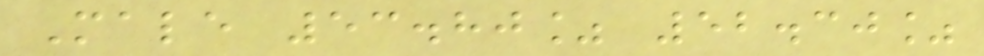Male 53.80% 52.30%
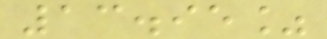13.95%
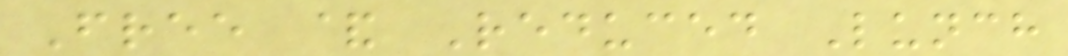Free & Reduced Lunch
